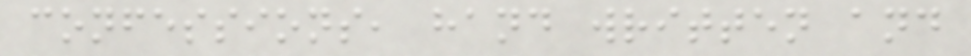confessions, hand written and
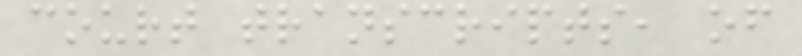court transcripts, of
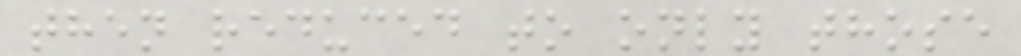then reduced to only those
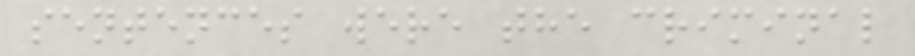sentences were the criminal
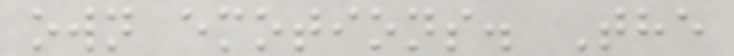own emotions. The
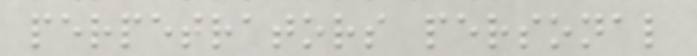perpetrators personal
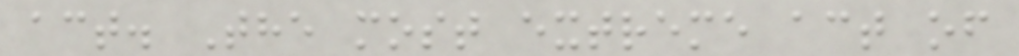act. The most extreme act of
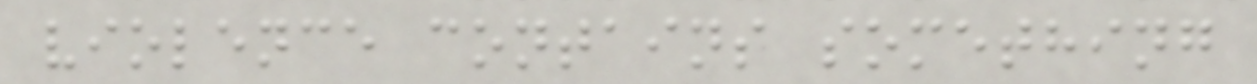violence contains something
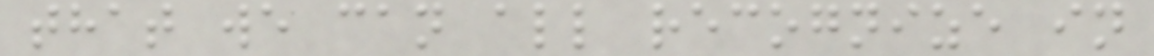that we can all recognize in
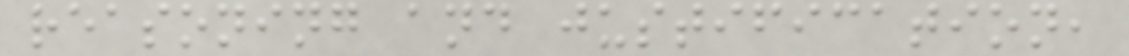reasoning and justification,
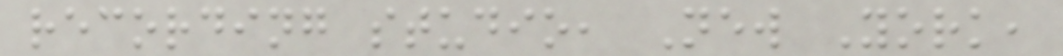recording studio, New York,
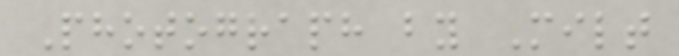Photograph by Milt
